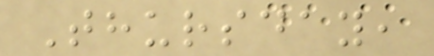Thursday,
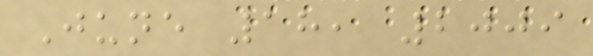June 18, 2009
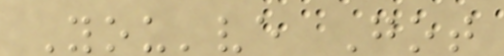You've Got
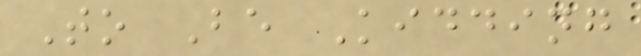To Be Kidding
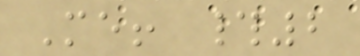Me! #2
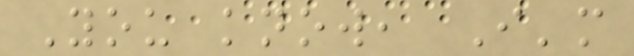You know, I'm
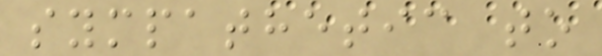sympathetic to
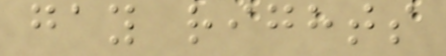gay rights
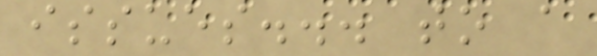issues... to a
